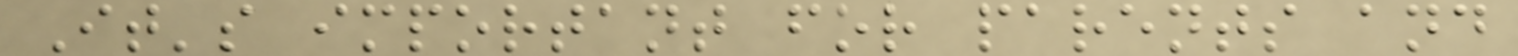It's important for parents and
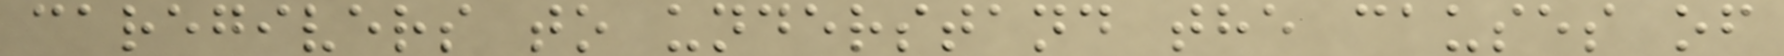caregivers to understand the causes of
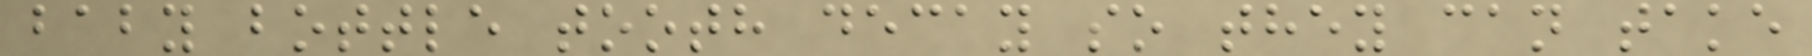baby bottle tooth decay so they can take
